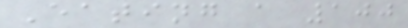Eating a 100
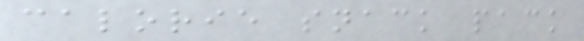calorie snack pack
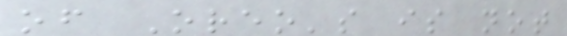of Oreo's is not
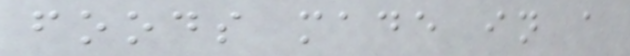foods made in a
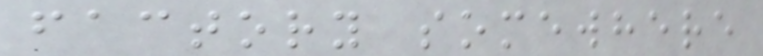factory somewhere
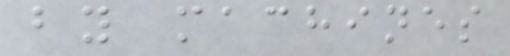by machines
